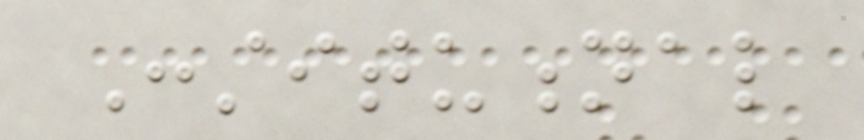Constitutional
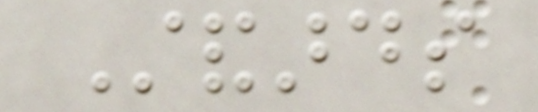Standards
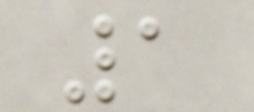1
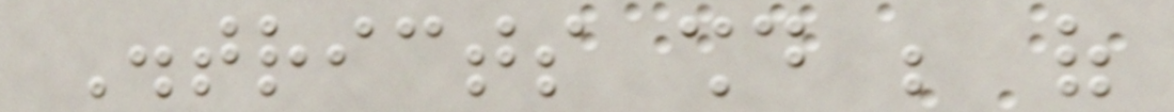Districts should be of
